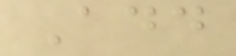Add
